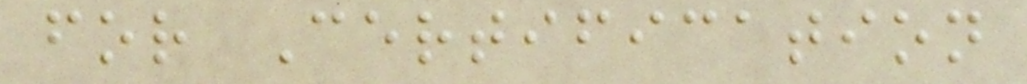for Certification
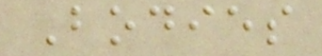Bodies
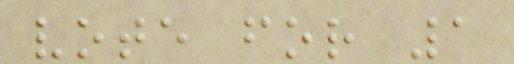vote for 1
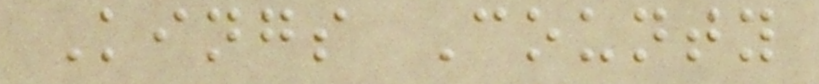Kings County
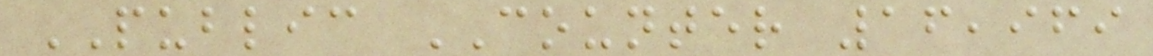PUBLIC COUNTER 16,969
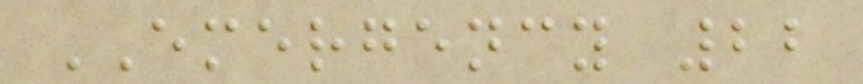EMERGENCY 22
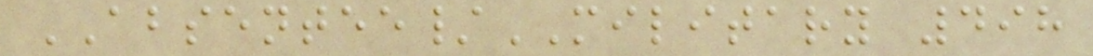ABSENTEE/MILITARY 498
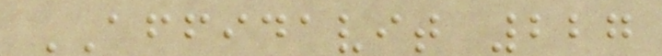AFFIDAVIT 227
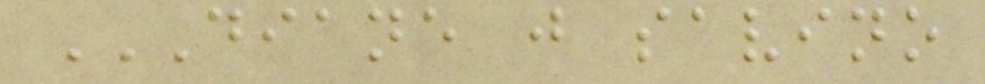DIANE J SAVINO
